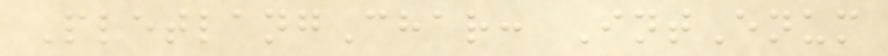PletlangChar: IntEnum
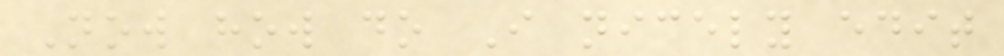Now how do I nicely edit
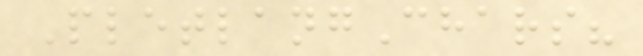PletlangChars?
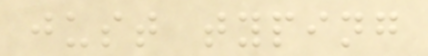just typing
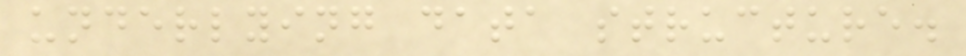underlying data structure.
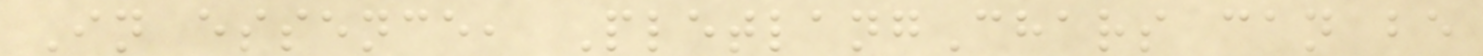In essence, PletlangChars can be
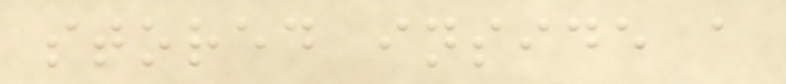stored inside a
